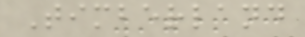Timberland
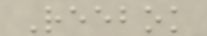Reebok
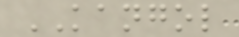KANGOL
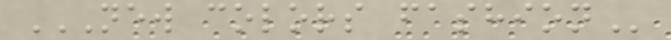NEW COLORS FASHION
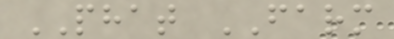PHAT FARM
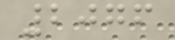2076
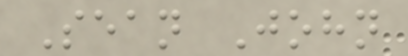Sean John
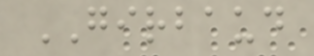GIRBAUD
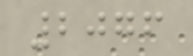2076
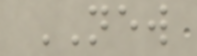NEW
